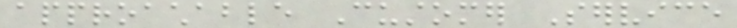approachable Customer Service
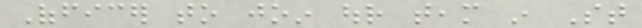Officer to join our team in St
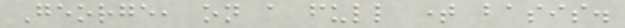George, on a full time basis.
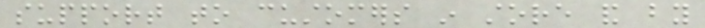support to customers in store and by
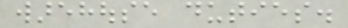warehouse duties.
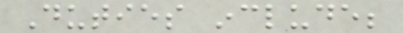Duties include;
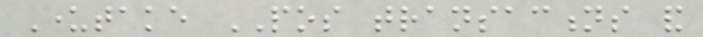Undertake POS transactions and
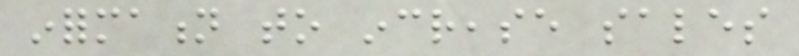information to increase sales
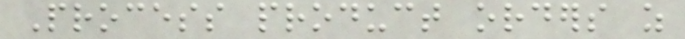Process product orders as
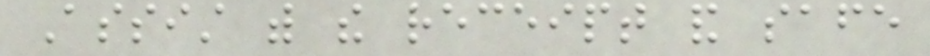Assist with the receipt and safe
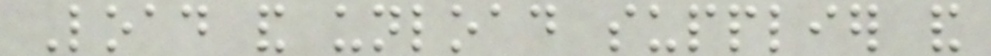Load and unload supplier and
